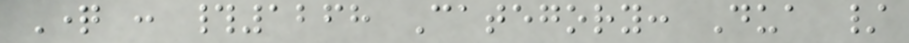Question : #1268 Category: Dua /
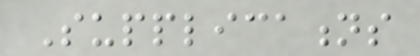Supplications
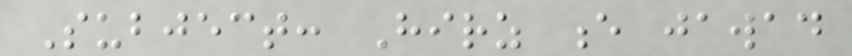Subject: Hirz e jawad
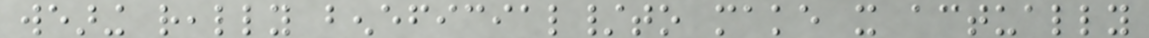wearing really beneficial/to make it actually
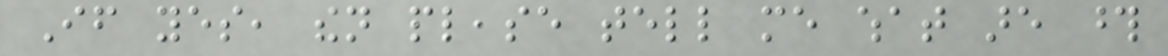If yes, then please tell me what are those
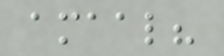amaal?
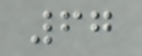67
